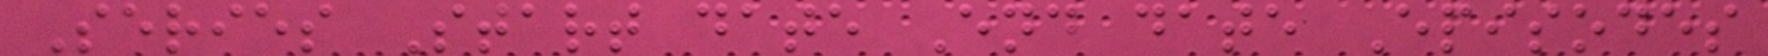Series Start date End date Episodes
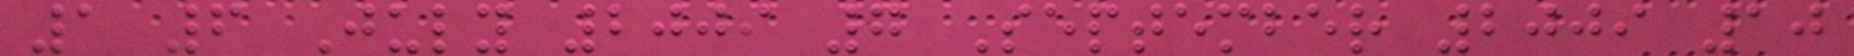1 6 July 2009 7 September 2009 10
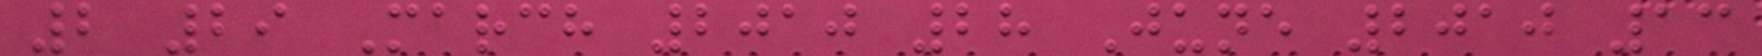2 29 March 2010 28 June 2010 13
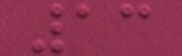13
